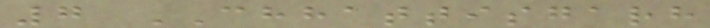7 CHHATTISGARH
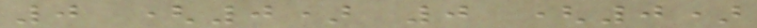0 (0) 0 (0)
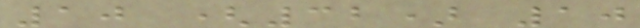10 (32) 10
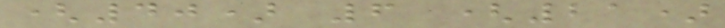(40) 6 (21)
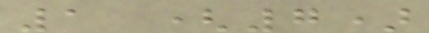1 (7)
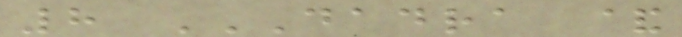8 DADRA &
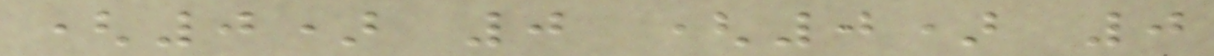(0) 0 (0) 0
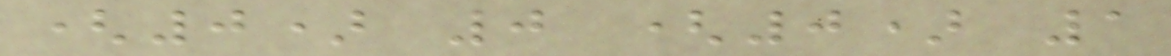(0) 0 (0) 1
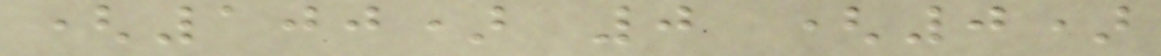(100) 0 (0)
